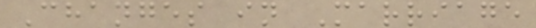Changes in Marriage
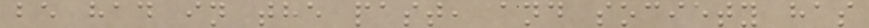be had in the past, and society has
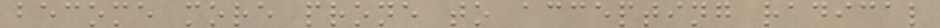become more prone to accepting radical
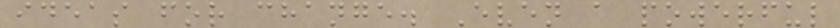ideas for change. Even a powerful
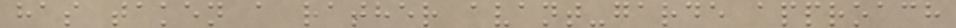has taken a rather avant-garde approach
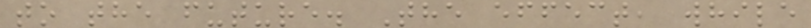to the future. The effect, while
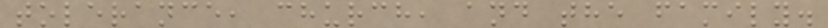tolerance, church, and the family.
